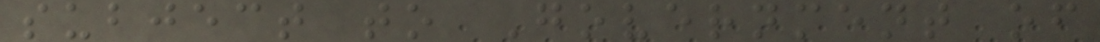subject to Government of
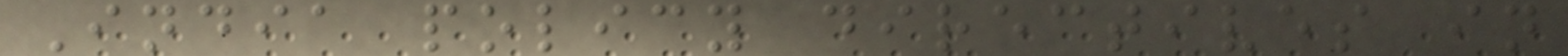India policy directives in
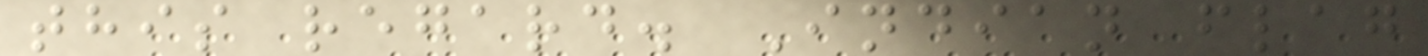this regard. Indian flag
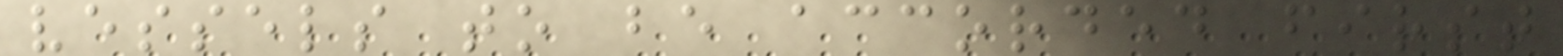vessels to be accorded first
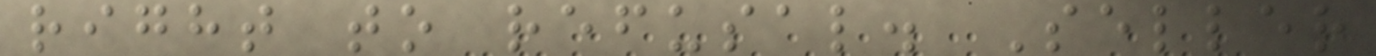right to refusal. Seller
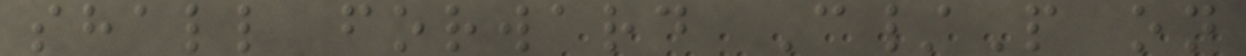shall forward C/P on
